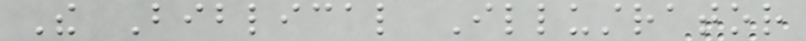The Biblical Illustrator
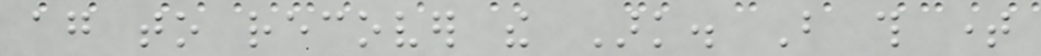again to recover the Ark. But this time
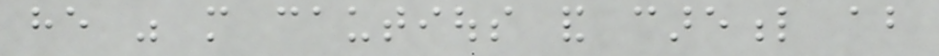he was more cautious and careful about
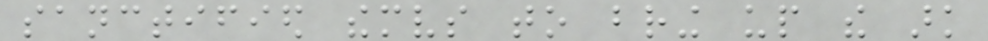sanctified themselves to bring up the ark
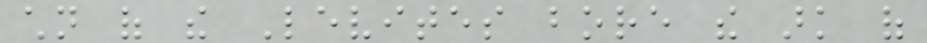children of the Levites bore the ark of
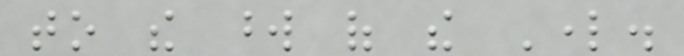to the word of the Lord.
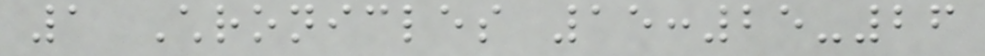1 Chronicles 15:25-26
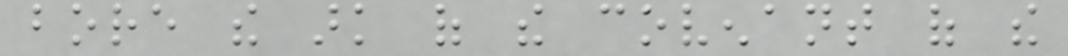bore the ark of the covenant of the
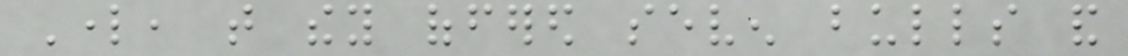Lord, that they offered seven bulls and
